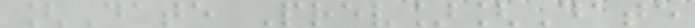[Date Prev][Date
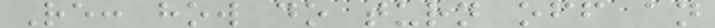Re: how do turn off an
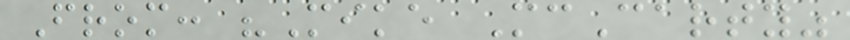From: "Mike McCarty"
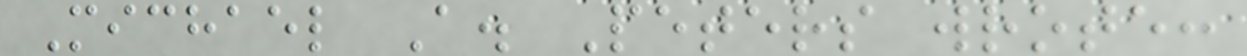Michael A. Peters wrote:
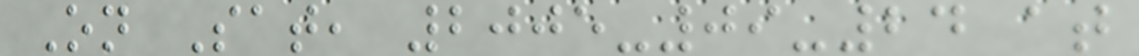On Sat, 2005-09-24 at
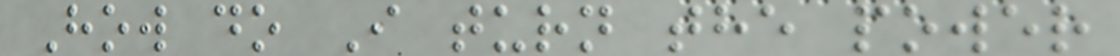How do I turn the power
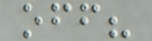off?
